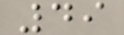49
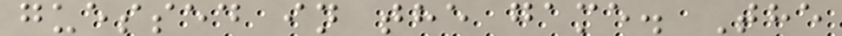guessed in the game. The
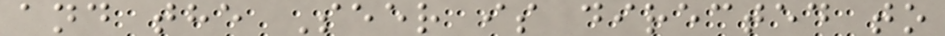and the Seer is directed to
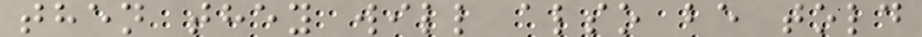then they will also be told
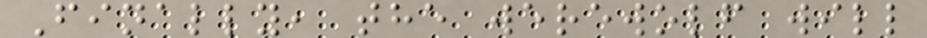Finally, the werewolf will
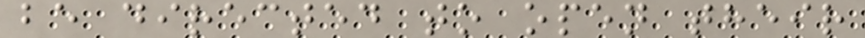be directed to open their
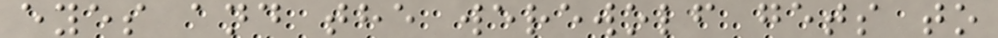eyes and the werewolf gets to
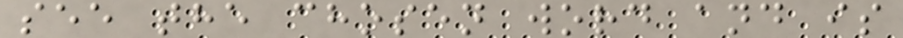see the chosen word and is
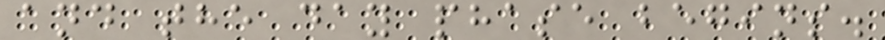and the day phase begins.
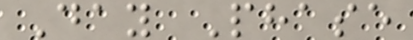Day Phase
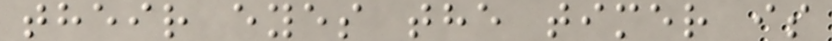their eyes the timer is
